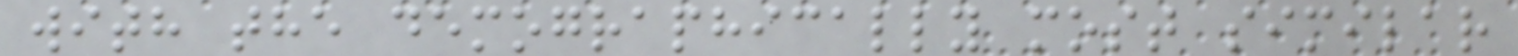with the demographically most similar
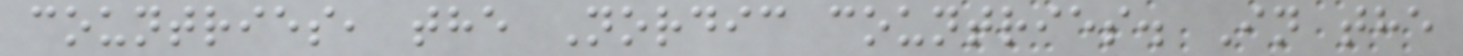countries, the Nordic countries. In the
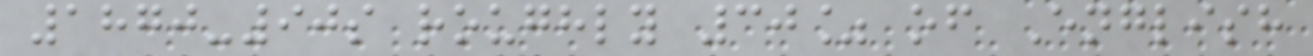1870-90s roughly 30% of English
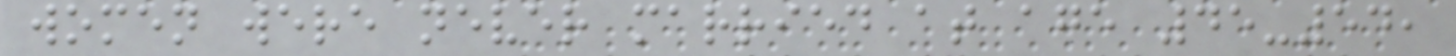women were never married at age 45-54,
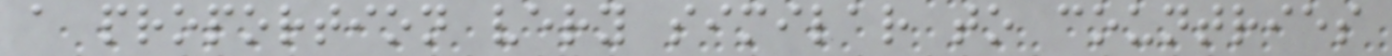a proportion very similar to countries
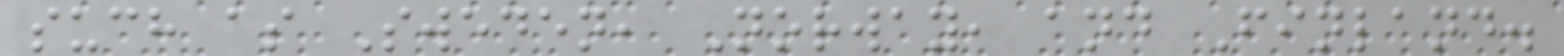such as Sweden, Norway, and Finland.
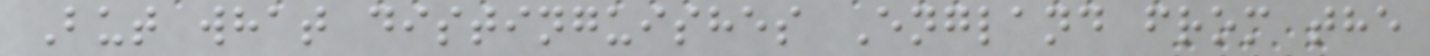But what distinguishes England from the
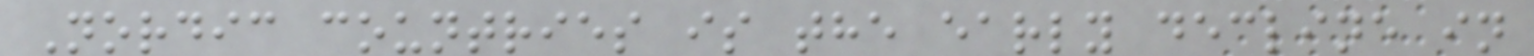Nordic countries is the early decline in
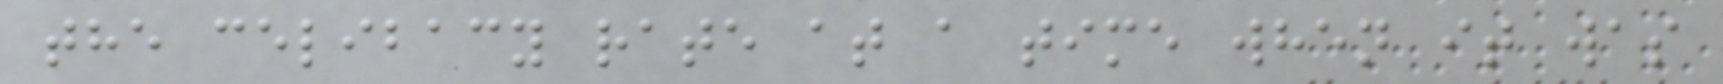the celibacy rate at a time when it was
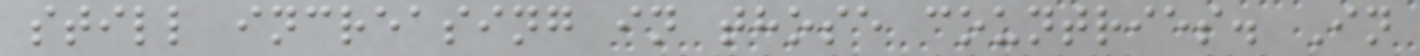still increasing in those countries. In
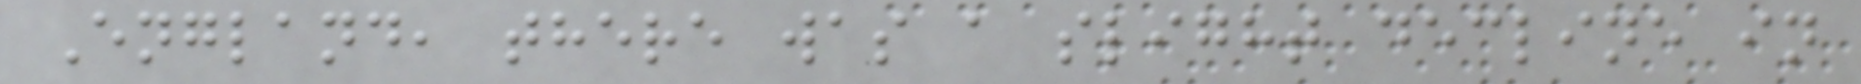England, there was a slight decline in
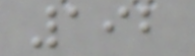192
